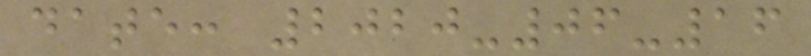date: 2020-06-16
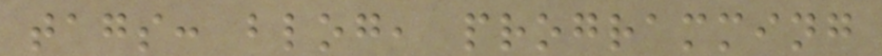tags: blog, programming
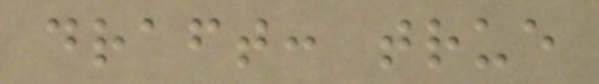draft: true
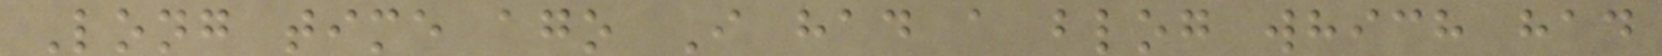Long time ago I had a blog which had
